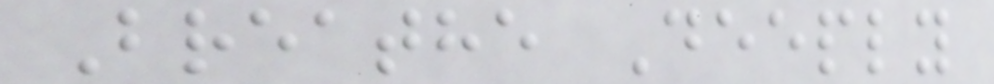Breathe Deeply
